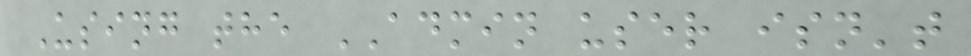Using the ADMIN user isn't
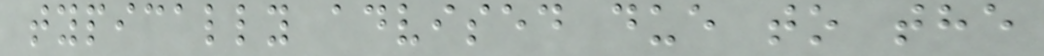typically advised due to the
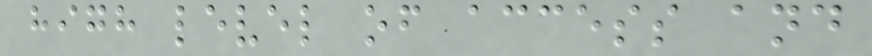high level of access and
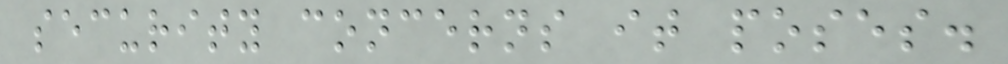security concerns it poses.
